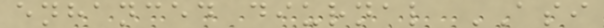enhanced diurnal ASI
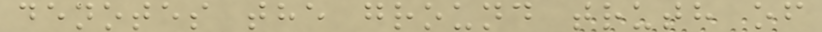denotes the ground truth of
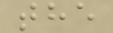the
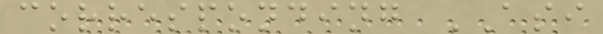corresponding ASI
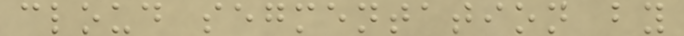cloud segmentation by
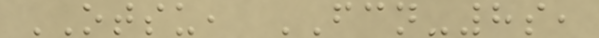OTSU, FCN-8s,
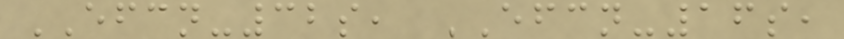EFCN-32s, EFCN-16s,
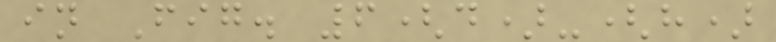in Fig. 6(d)-(h)
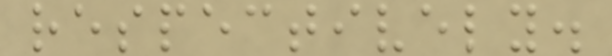respectively.
